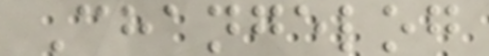Changelog
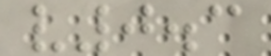v0.3
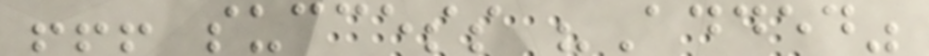!!! success "Added"
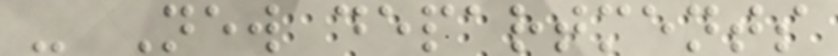- New departments
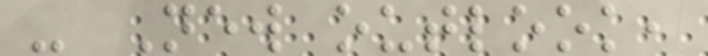- New outlook,
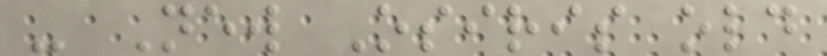- New Osiris old
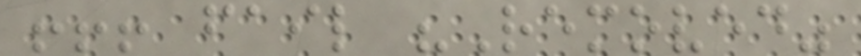!!! fail "Removed"
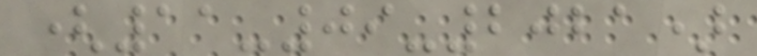(11-09-2021)
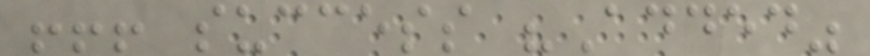!!! success "Added"
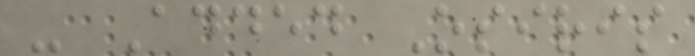- Added Osiris
